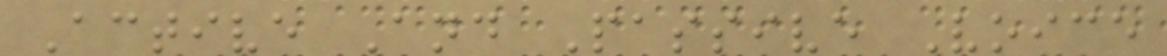Active And Passive Voice
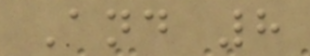And 8
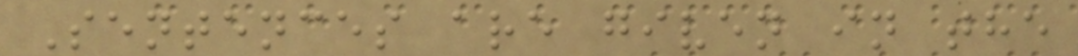Sentences are given in the
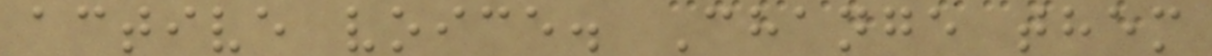active voice. Change them
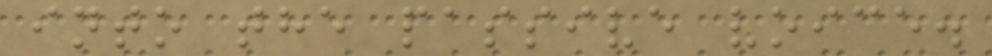into the passive voice.
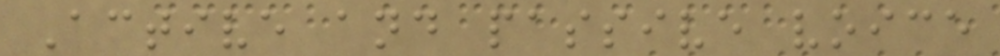Active and passive voice
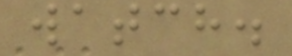watch.
